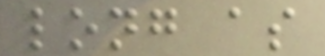long as
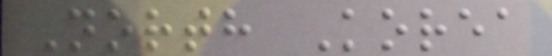North Korea
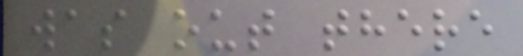was out there
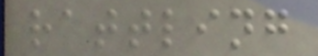rattling
